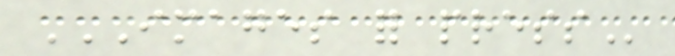IMAGES FOR PRESS
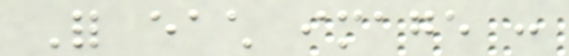For each image :
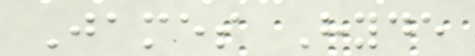James Hyde
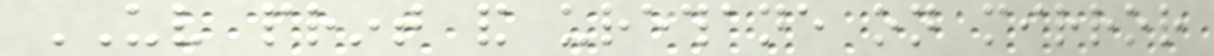UV print and urethane on mirror
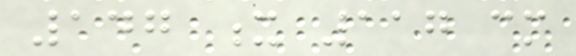147 x 117 cm
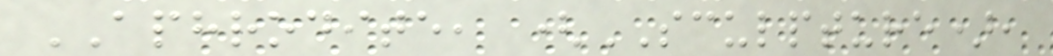APHRODITE, (SCULPTURE),
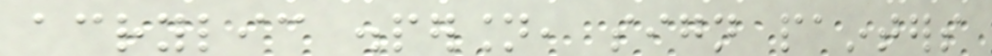acrylic dispersion, sign painters
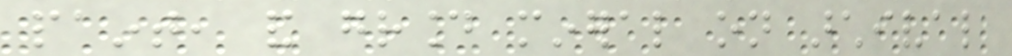paint, and ground mineral on archival
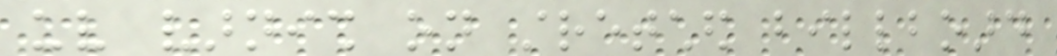uv varnish on stretched billboard
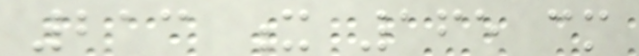213 x 165 cm
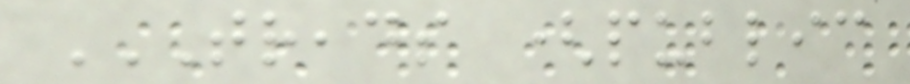TREADS (PUBLIC
